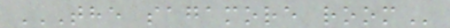THE SAGAMORE ROOM
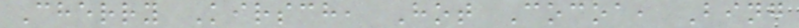Cherry Kirsch, Hot Cocoa, Bing
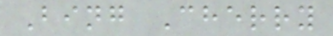Bing Cherry
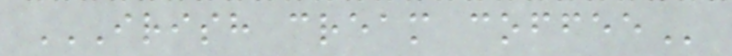IRISH CREAM COFFEE
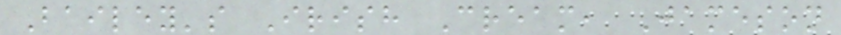Bailey's Irish Cream, Jameson
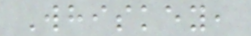Whiskey,
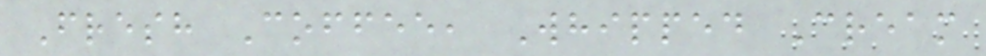Fresh Coffee, Whipped Cream
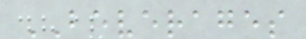BEVERAGES
